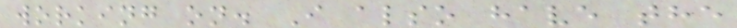working on. I also have the
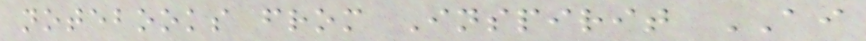notebooks from Inspirit AI
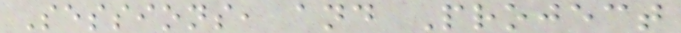Sessions, and Project
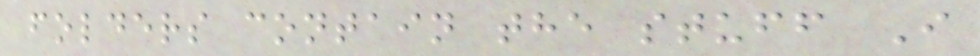folders contain the stuff I
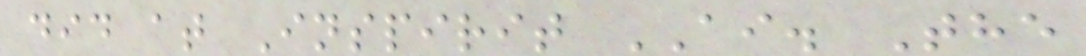did at Inspirit AI. The
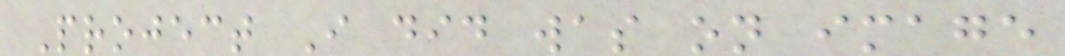Project I did was on image
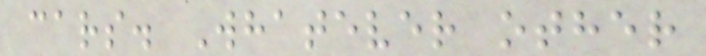cars. Whatever other
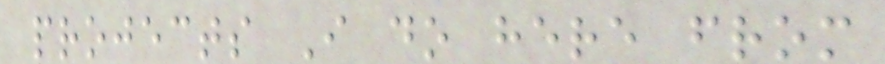projects I do here from
